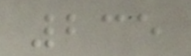235
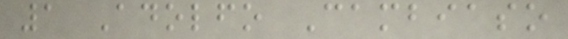1 Adolfo Cambiaso
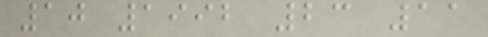10 1992 23 11
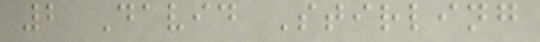2 David Stirling
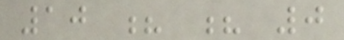10 ? ? 0
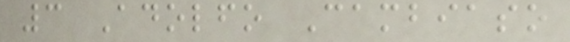3 Adolfo Cambiaso
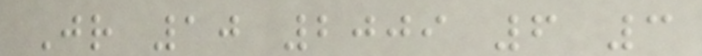Jr 10 2009 6 3
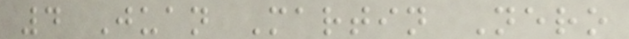4 Juan Martin Nero
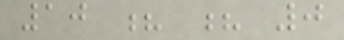10 ? ? 0
